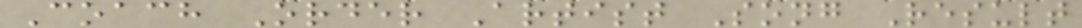Coach Order Artist Song Result
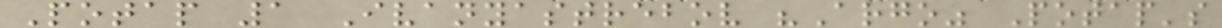Potap 1 Ivanyastrebov "Argo" Potap's
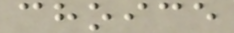choice
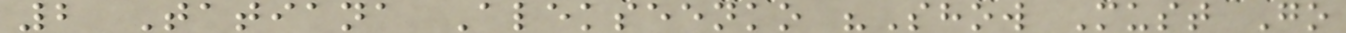2 Tatiana Alekseenko "Show Must Go
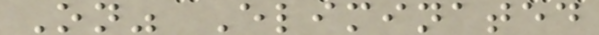On" Eliminated
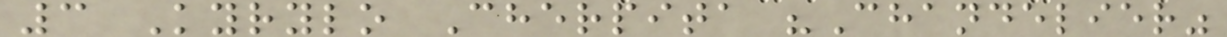3 Kyrylo Cherpita "Chandelier"
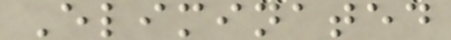Eliminated
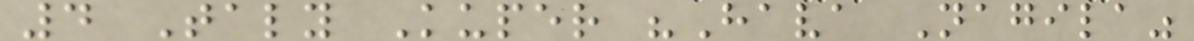4 Taly Kuper "Hava Nagila"
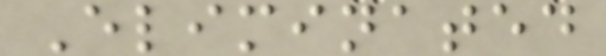Eliminated
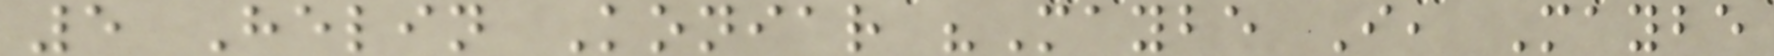5 Helin Koniar "Maybe I, Maybe
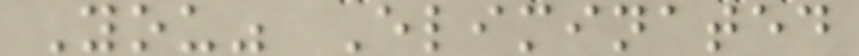You" Eliminated
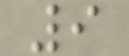9
